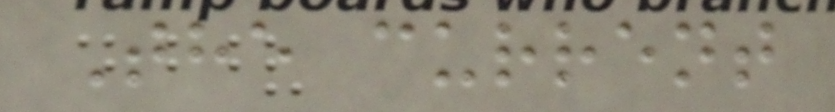The current
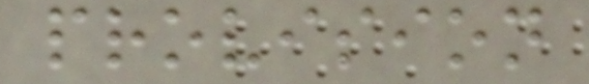provision
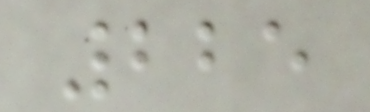225
